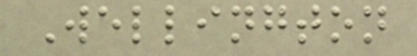Wellington
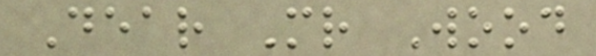Dear Mr Wood
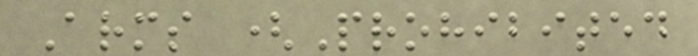Arms (Prohibited
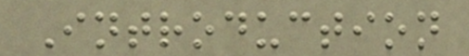Introduction
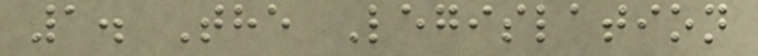1. The Legislation
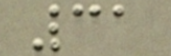31
